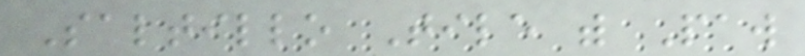Saltillo Tile with Paw
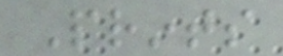Prints
